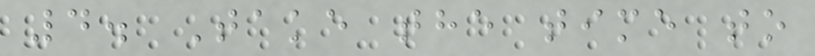4. Take the time to
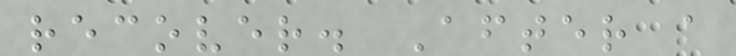recover. After a
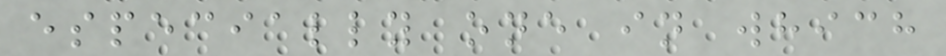especially one in which
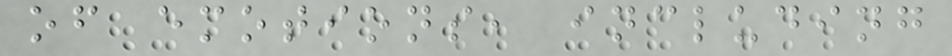of emotions, including
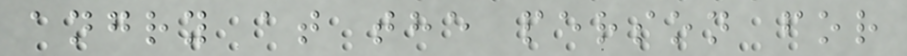angry at the person for
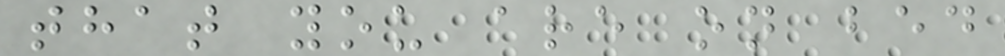that you are on bed
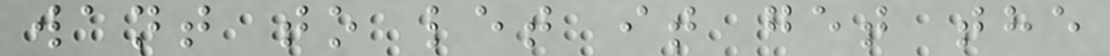want to let it get the
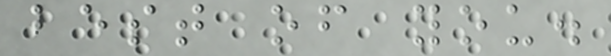best of you.
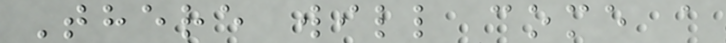There will come a
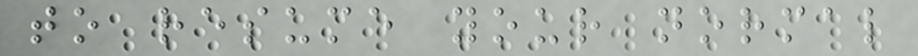to resume your normal
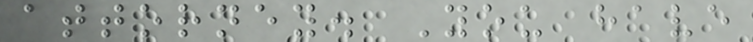attorney. You have
